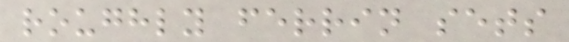roughly ferrin sets
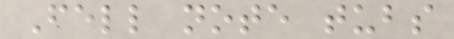Fell note tubs
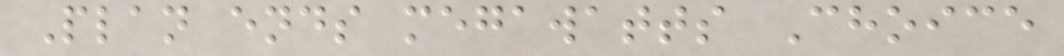Plan ends megawatts Choice
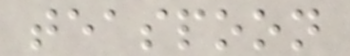teaspoon
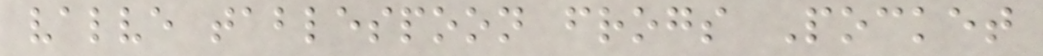valve tablespoon frogs Pocket
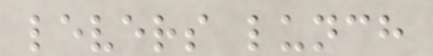levers lunch
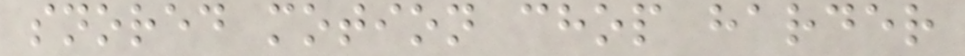snored motion chop harder
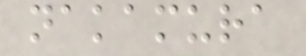nakamura
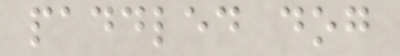paddled dog
